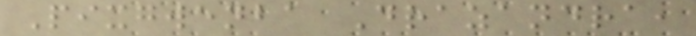Pixgwenba Drazandra,
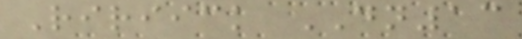Ririick DN13
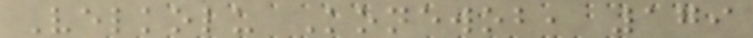Velkolu Konewob, 179
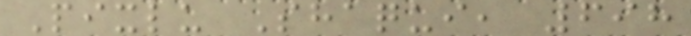Pixlu Shaqui, 698
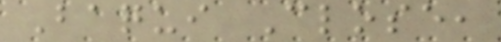Baqui Close,
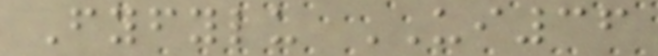Fyfylu UI36
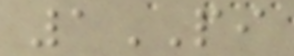1PI
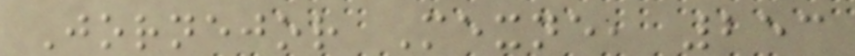Jornejor Mexne, 253
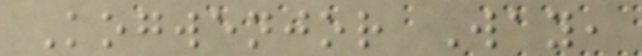Kogwenjor Way,
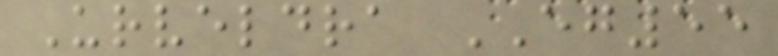Urveldra EG55
